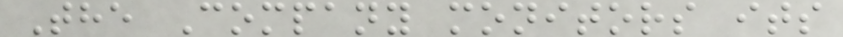The Company monitors its
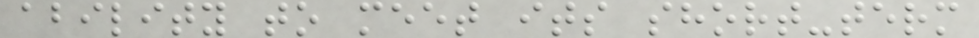ability to meet its short-term
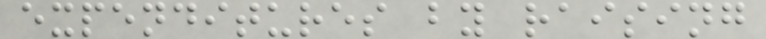expenditures by raising
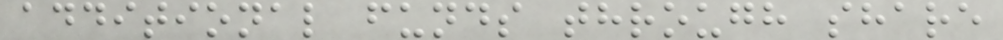additional funds through share
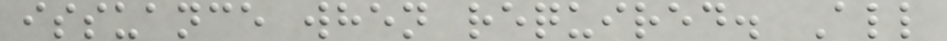issuance when required. All
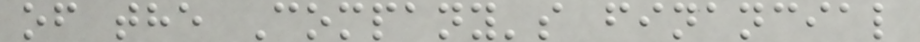of the Company's financial
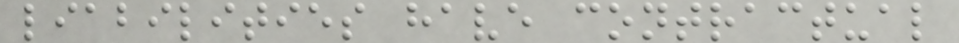liabilities have contractual
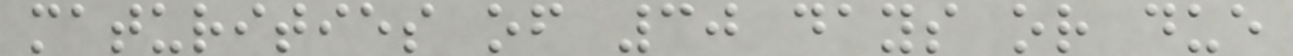maturities of 30 days or due
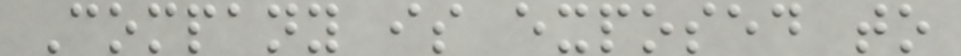Company is exposed to
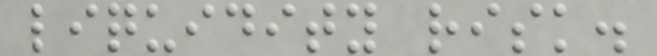liquidity risk.
